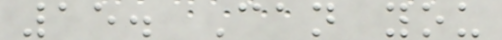15. Can you
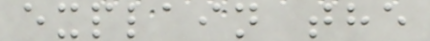explain the
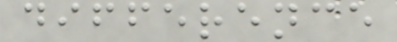difference
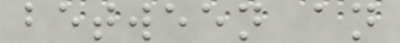between an
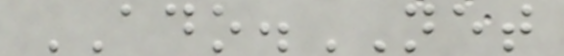ADO.NET
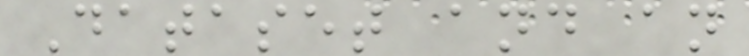Dataset and an
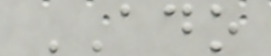ADO
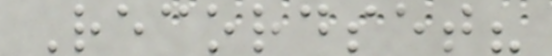Recordset?
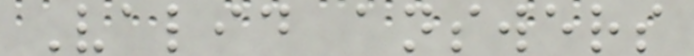Valid answers
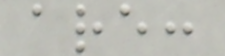are:
